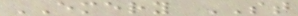EMERY ST
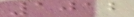1012
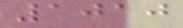1010
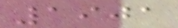1901
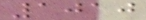1010
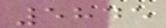5845
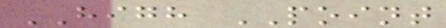HIGH POINT
